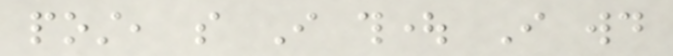post, so I thought I would
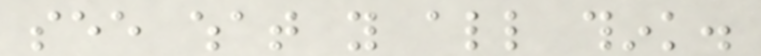see what you all think.
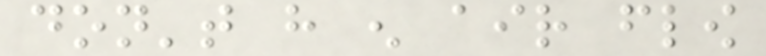don't have enough air flow
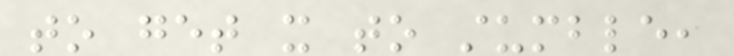to get it to stumble,
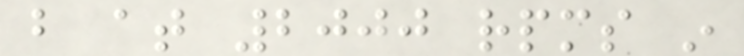but at 2000 rpms in
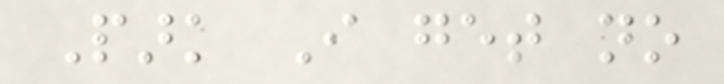Park I get no
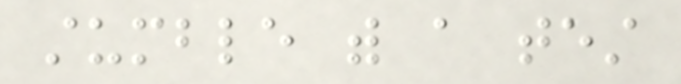stumble with a test
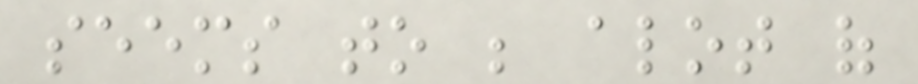seems to be alot of
